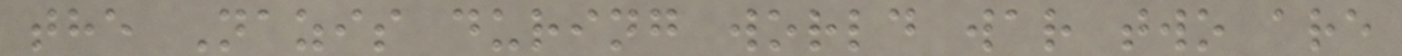the Nazis during world war two are
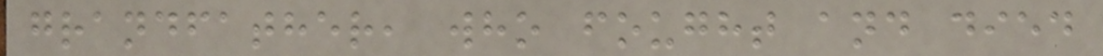grandfather, who fought and died
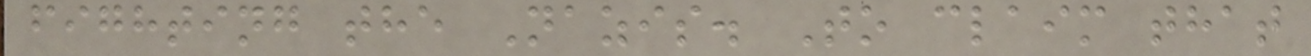fighting the Nazis. To claim that
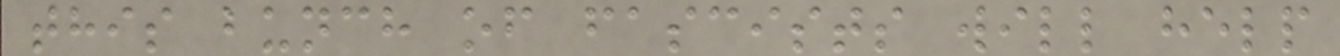this bunch of fascists will help
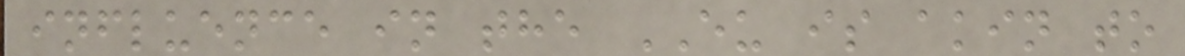influence in the EU is akin to
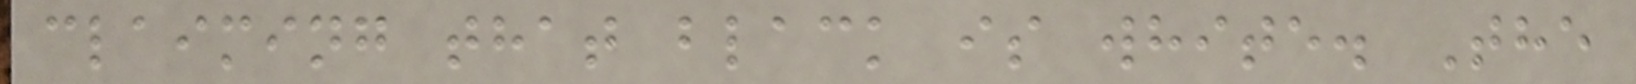claiming that black is white. The
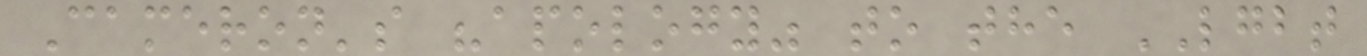Cameron's "apology" to the LGBT
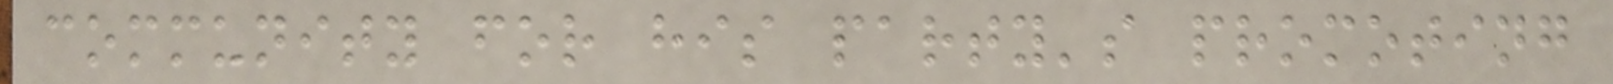community for his party's promoting
